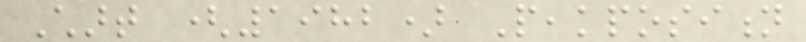Chart (1982) Peakposition
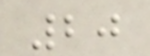20
